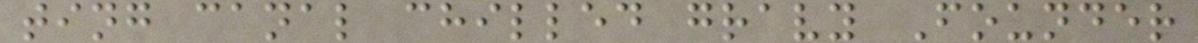ting canal chilled gravy Founder
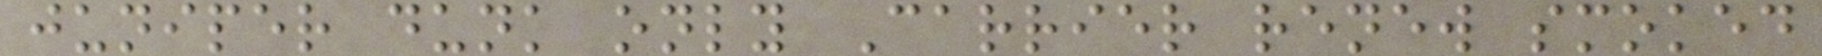juniper dunk only Carrier renew smoked
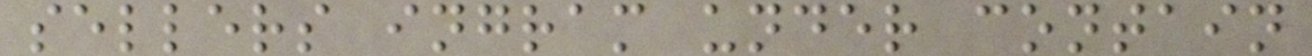sellers ingram under contain
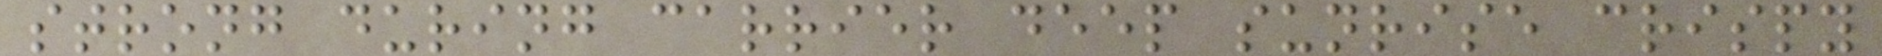strong during carrier deep sunrise crispy
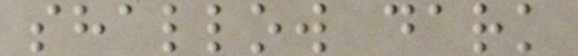shallow dark
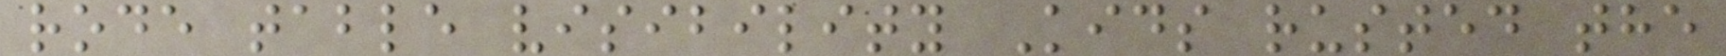rode table visibility Kids rusted the
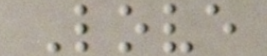Love
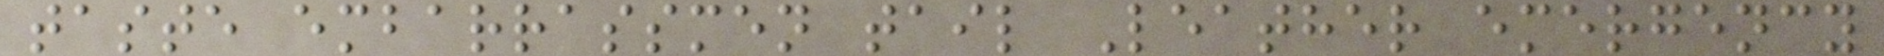taste embarrassmen tail Leather emergency
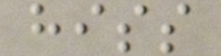hiss
